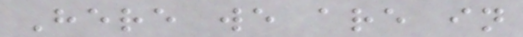Here we are in
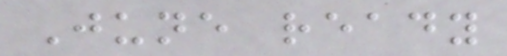June ready
